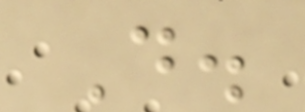D.
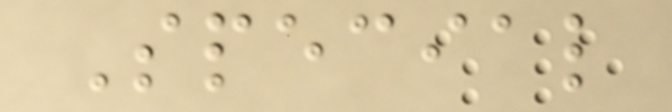Special
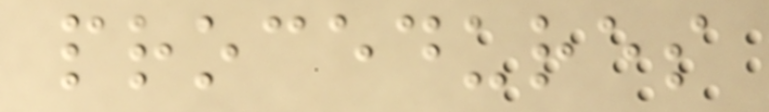procedures
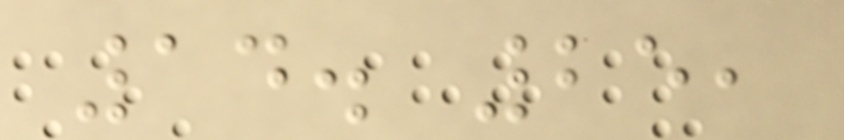14. 25,
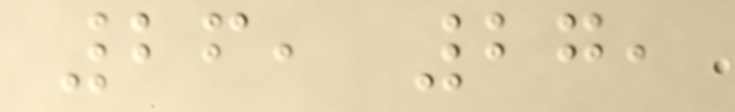26, 27,
